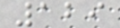129
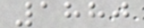1880
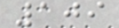109
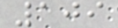109
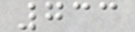733
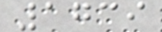1739
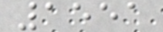1551
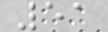51
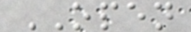OPEN
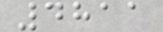4811
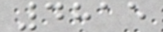4815
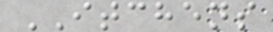ITCHENS
